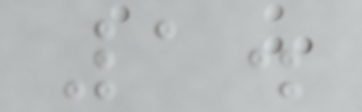1.
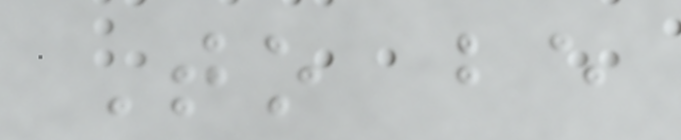To be
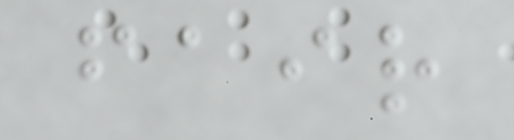fair
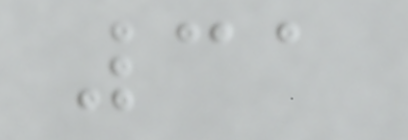31
